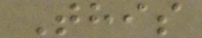This
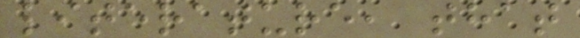literature, that
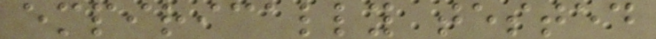empirically tested
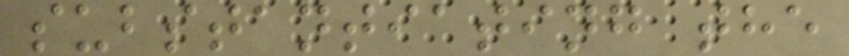substantiating the
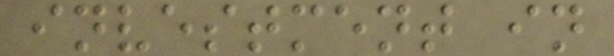investment in
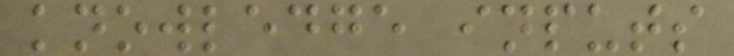knowledge inputs
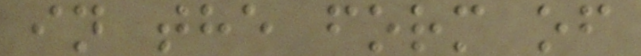in the form of
